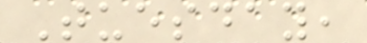Tuesday,
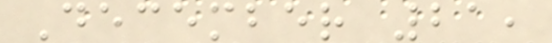December 21,
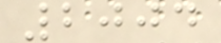2004
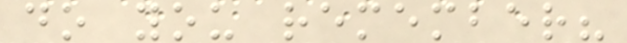do you remember?
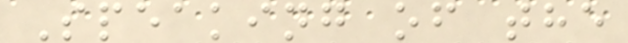Speaking of the
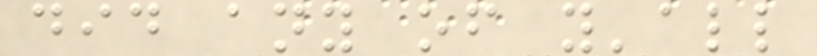did any of y'all
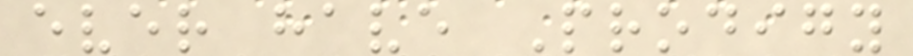ever have Prodigy
